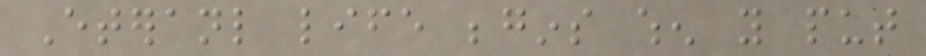Eteranl life begins when you put
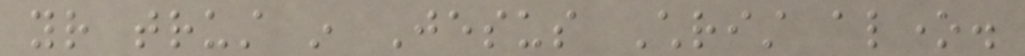your trust in Jesus Christ alone.
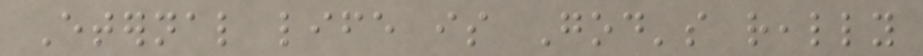Eternal life is God's really
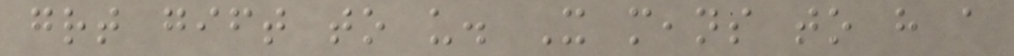great gift to us. It means to have a
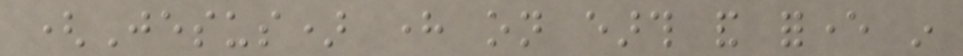(Jesus) here on earth and forever in
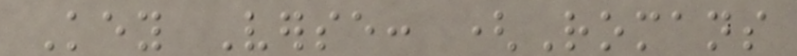Key Verse: (Romans
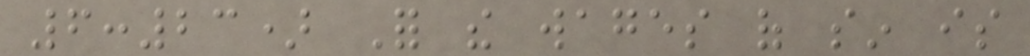6:23) For the wages of sin is
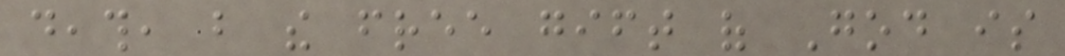death, but the free gift of God is
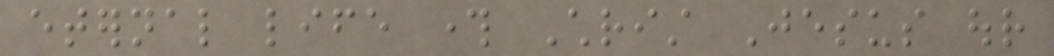eternal life through Christ Jesus our
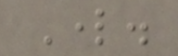Lord.
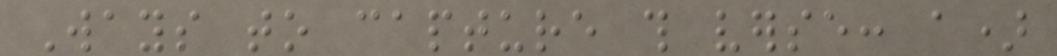Ways to capture this verse: a)
